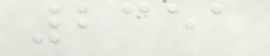2351
